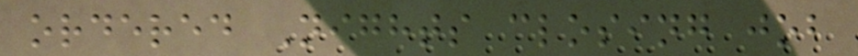ordered Nights closing job
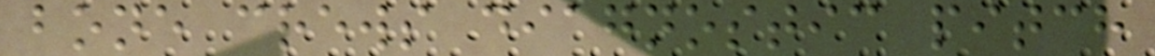bone crews diagnostic pitch
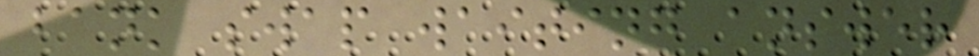bank swap waiting answer
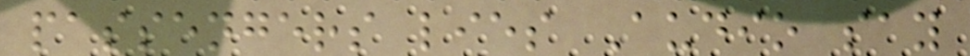passengers lies Audio say
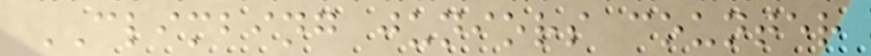CLIMBING juniors counter
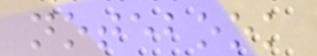notebook
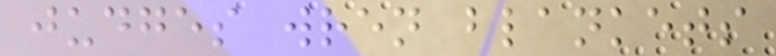judges wren blankets
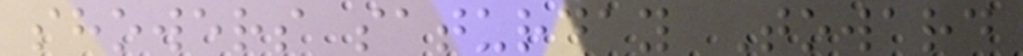showers saturday Toward
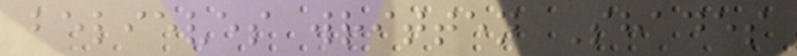believes written Shades
